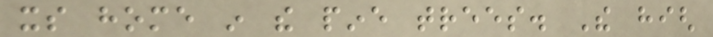its home in the pine trees. The high
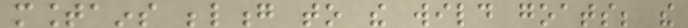mountains belong to the wild goats; the
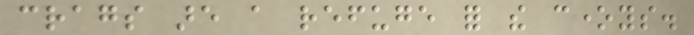crags are a refuge for the coneys.
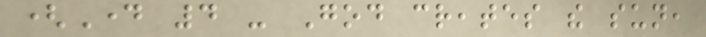(Day 4 - God creates the sun,
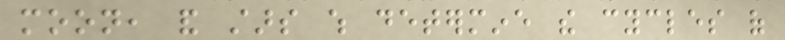moon, and stars which determine the cycles of
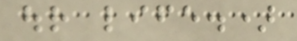our life.)
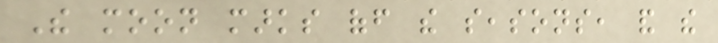The moon marks off the seasons, and the
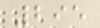295
